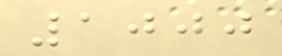1000
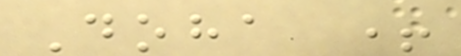Doha +
